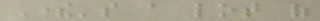There's a lot of
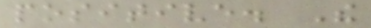positive. The
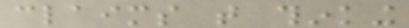claims that thinking
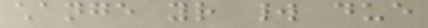change your world due
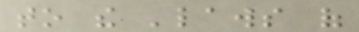to the 'laws of
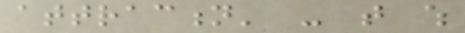attraction' - that which
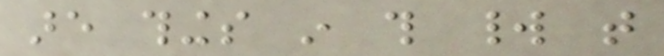are things in this world that
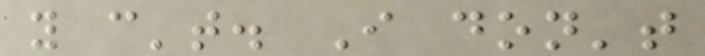you can't. I don't
